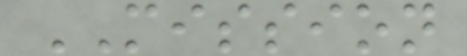MISSION
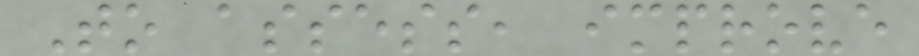To assess, improve
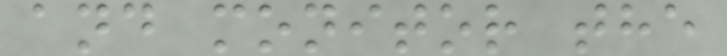and monitor the
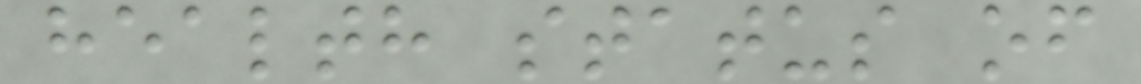health status of
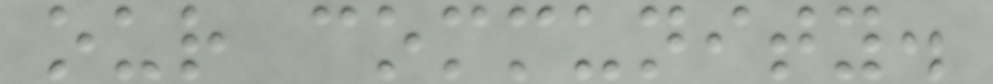our community.
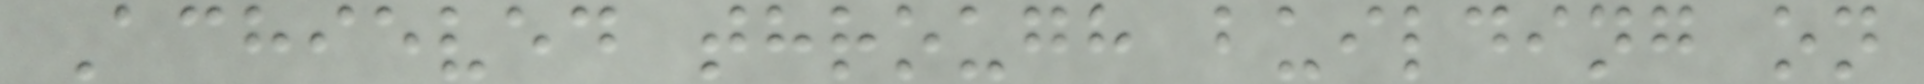Achieved through building on
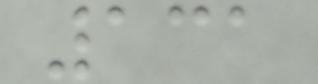131
